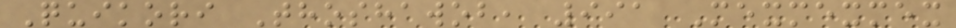Quikori Thoshawob, 991 Mexmexmex
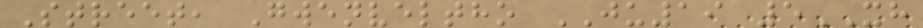Street, Gwenveltho JU19 5XH
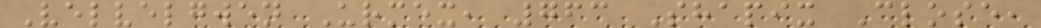Velvelgwen Urmex, 763 Shapix Close,
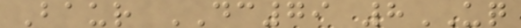Baur DC79 8UQ
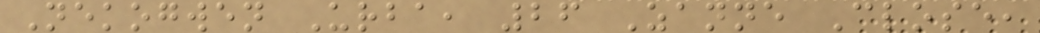Nekogwen Urba, 26 Zanne Close,
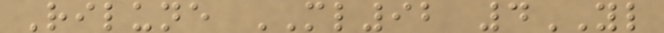Rilune ML92 4YL
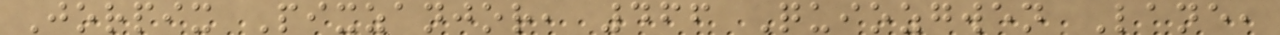Jorpix Pixzanjor, 466 Quiozgwen Lane,
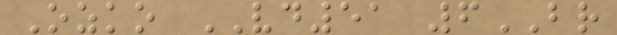Ozko VD51 6BR
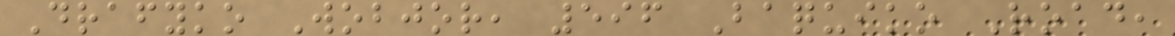Drafyko Wobjor, 596 Baquiko Road,
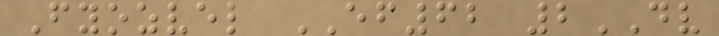Fyozvel EF62 2DV
